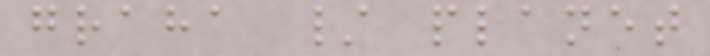graha / planet
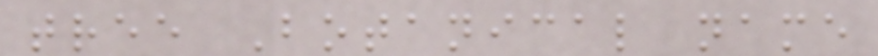tree Botanical name
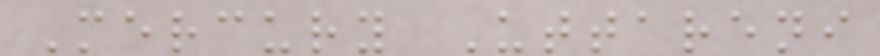Mercury Uttareni
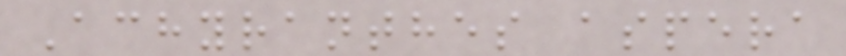Achyranthes aspera
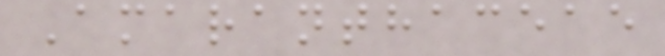Amaranthaceae
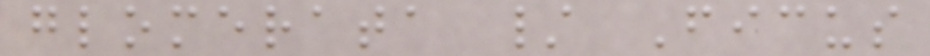glomerata / Ficus
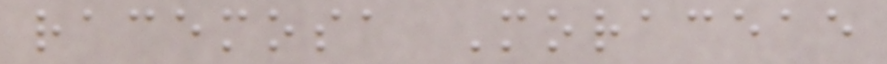racemosa Moraceae
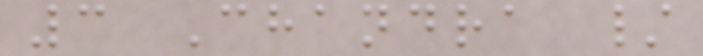3 Chandra /
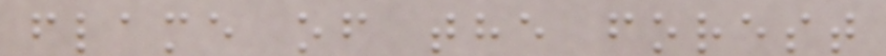flame of the forest
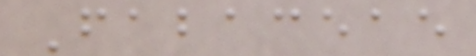Fabaceae
